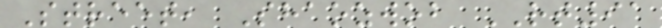Street, Shaozwob RT91
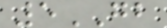5GB
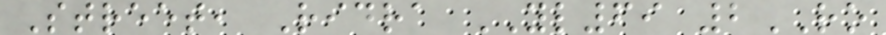Street, Ridra YL69 2RO
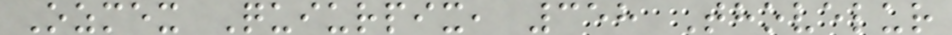Ozmex Quiurpix, 358 Thovelur
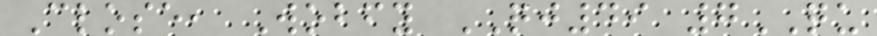Close, Wobfy QJ49 7QU
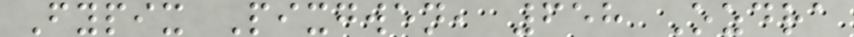Fypix Pixgwen, 658 Ozdra
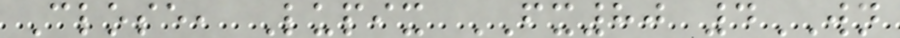Close, Lupix FX80 4WN
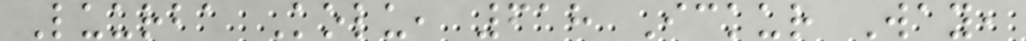Luurba Kolu, 618 Ickur Way,
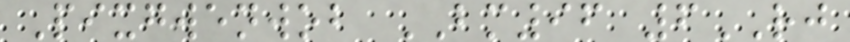Pixgwenwob BM96 6RJ
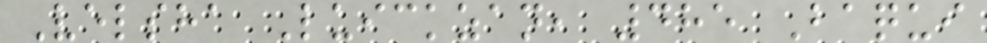Velsha Luickzan, 485 Baqui
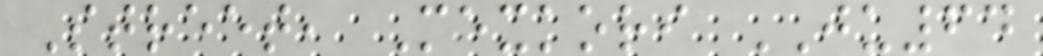Street, Mexkori JU64
